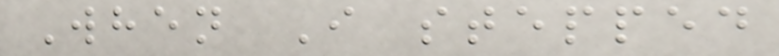When I stepped
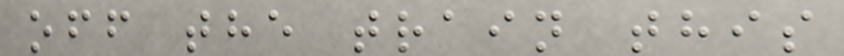off the train this
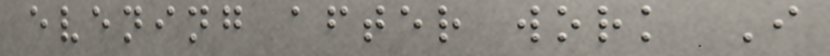evening after work I
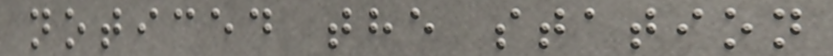noticed the station
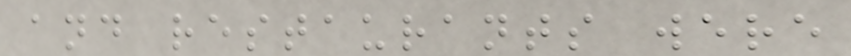and restaurants were
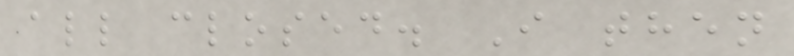all closed. I then
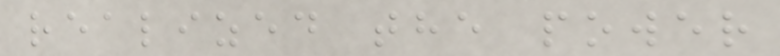realized the power
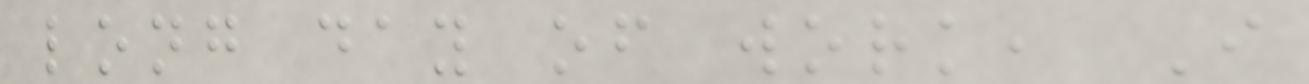long day of work, I
